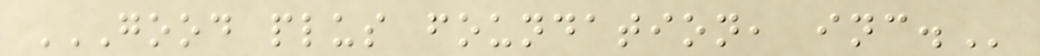GOOD PLUS FOUNDATION, INC.
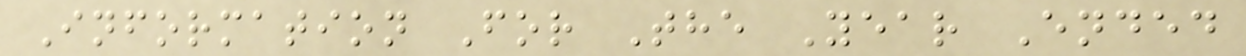Information For The Year Ended
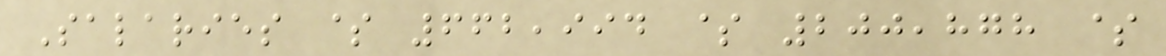Salaries $ 662,994 $ 200,878 $
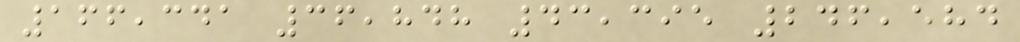166,341 36,848 43,395 246,584
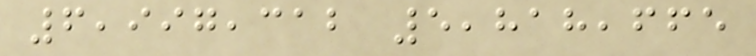6,997,312 5,818,665
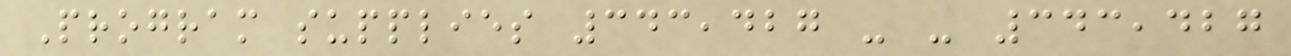Program supplies 343,427 - - 343,427
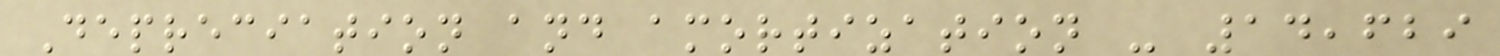Depreciation and amortization - 14,629
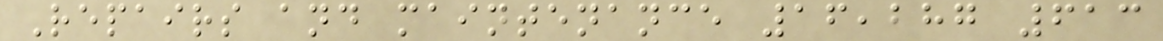Repairs and maintenance 16,287 613
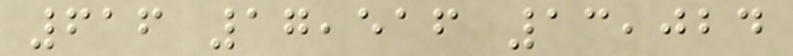616 17,516 13,024
